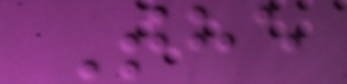The
